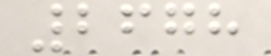2678
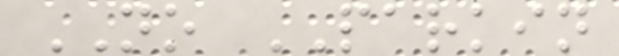NO PARKIN
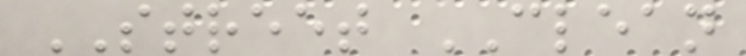STREET CLEAN
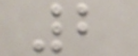2
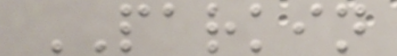PARKIN
